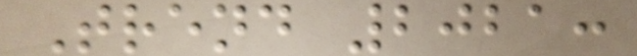Trend 2021:
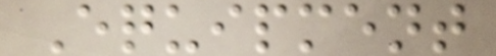Equipment
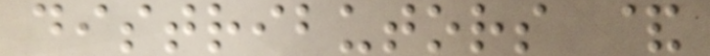distributors &
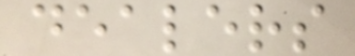dealers
